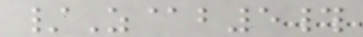/Z@b5#
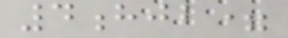4hjb=
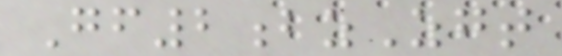Gf2bzZgt
